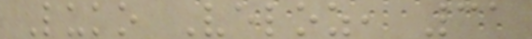Luko Veloz, 31
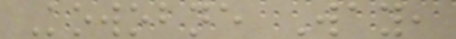Kowobne Way,
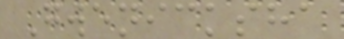Gwenicksha
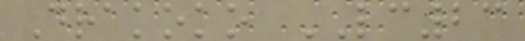Drakoko LC23
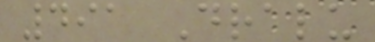491 Dralu
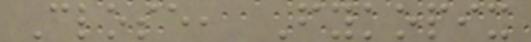Close, Fykopix
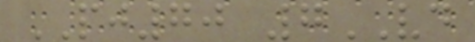PJ70 7VD
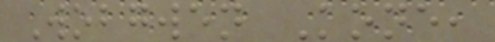Wobgwen Kone,
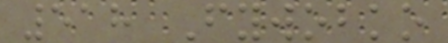518 Fywobko
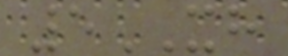5XH
